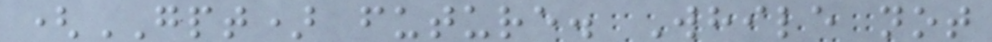(GPT) future. While not
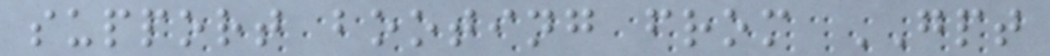support booting from GPT
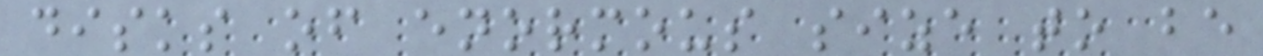disks of enormous size to be
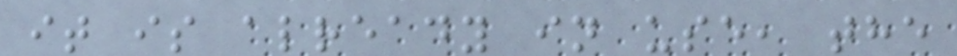it is already in use, the
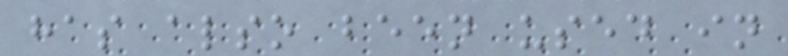has also been used in
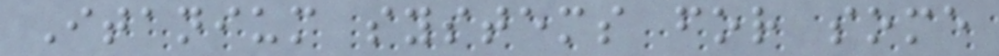Itanium systems for some
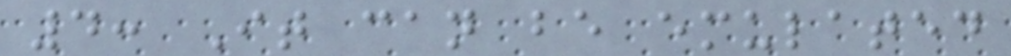4: It can be emulated
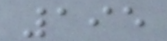195
